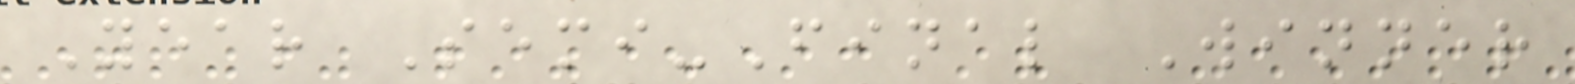Year Semi-Final Winner
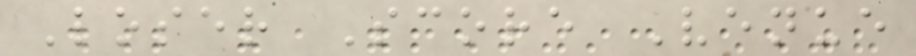Loser Score Venue
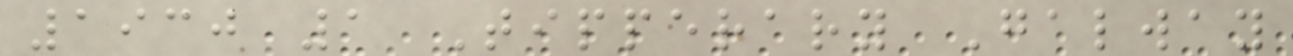1930 1 Tipperary Galway
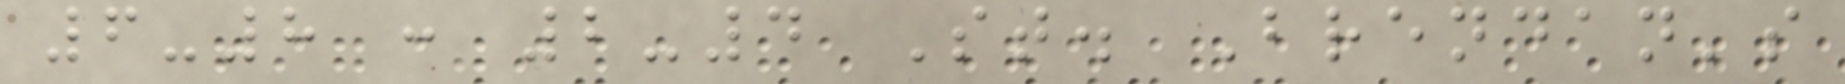6-8 : 2-4 St. Brendan's
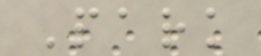Park
